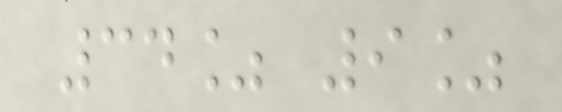34% 9%
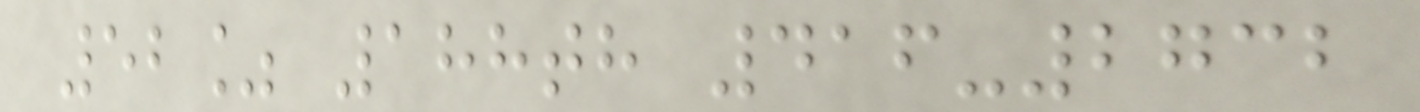52% 188th 416-2732
